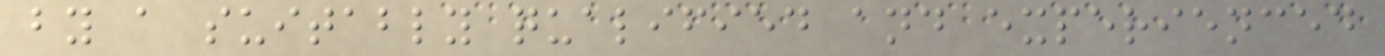by a suitably qualified and experienced
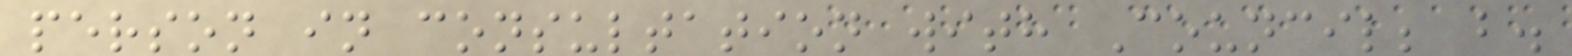person in consultation with Council; b.
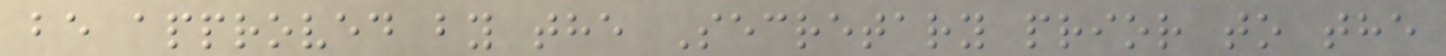be approved by the Secretary prior to the
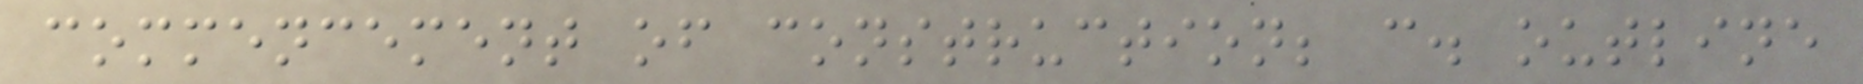commencement of construction; c. outline
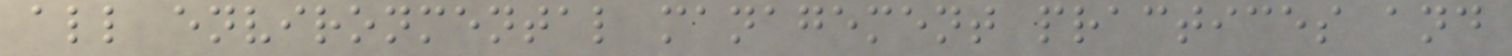all environmental management practices and
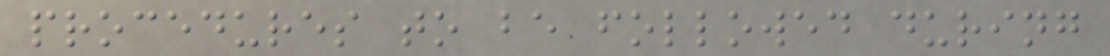procedures to be followed during
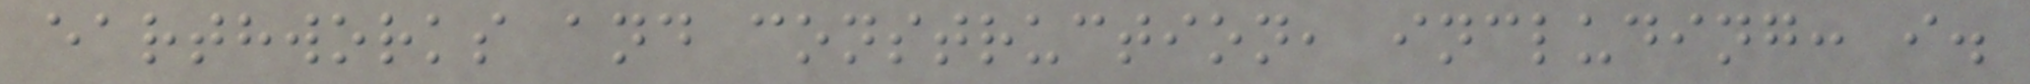earthworks and construction, including: i.
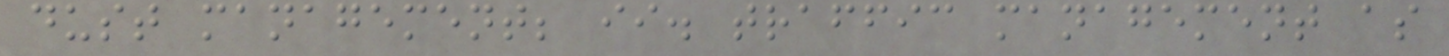dust management; ii. traffic management as
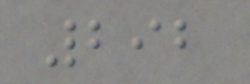292
